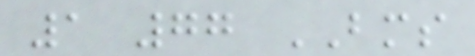1 77 BMS
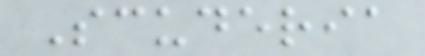Scuderia
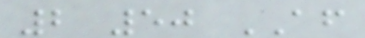2 50 AF
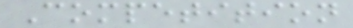Competition
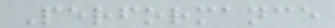Performance
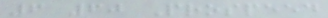6 60 Prospeed
